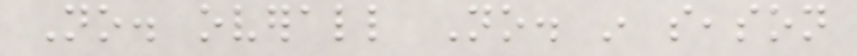No. overall No. in season
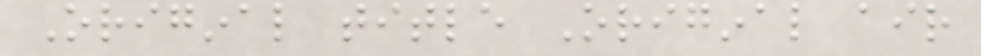Original title Original air
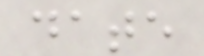date
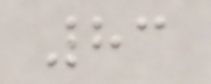83
